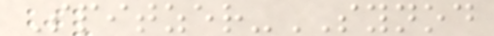Spitzer-SYNOD
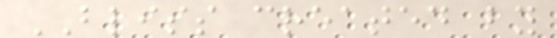BLISS created by
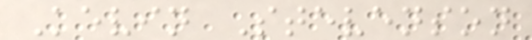Kevin Stevenson
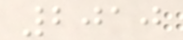2010
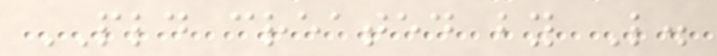PLD created by L.
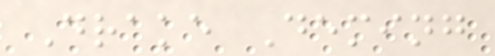Drake Deming
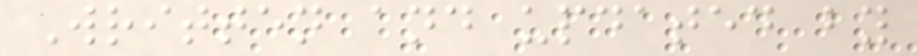Written and updated by
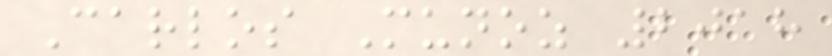Carlos Munoz 2018
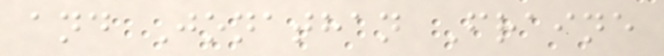and Jonathan Fraine
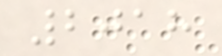2018
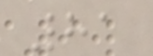81
